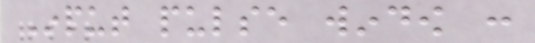Input pulse window :
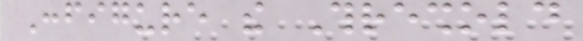Configure the Threshold
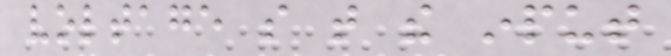voltage so that the input
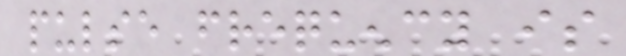pulse frequency is
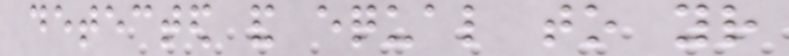detected and equal to your
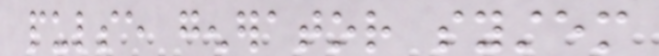pulse generator system
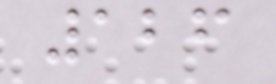126
